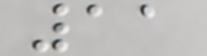11
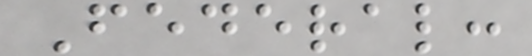Federal:
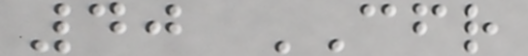40 CFR
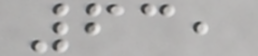63,
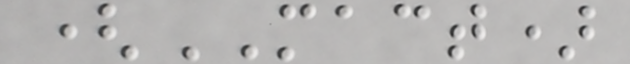(MACT)
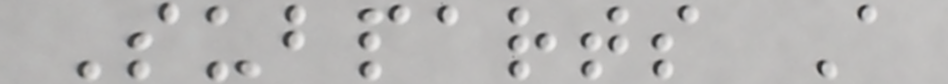Subparts A
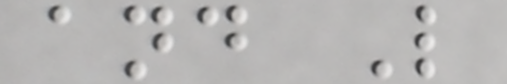and L
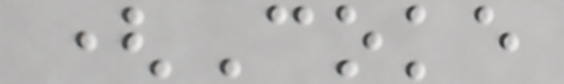(Coke
